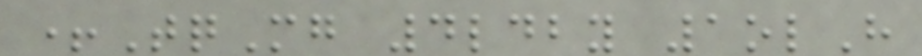+TqMg 4ldby 1olH
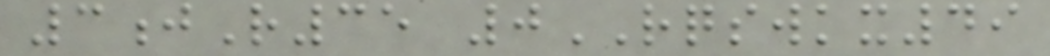3jR35 0RQSWKX49
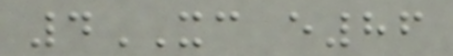4XC e86
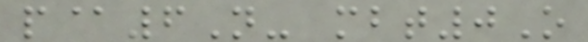p@6N- mbt0O
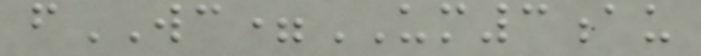fWC=UM3au
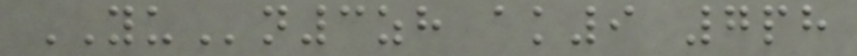YUn3zh ak9 7ph
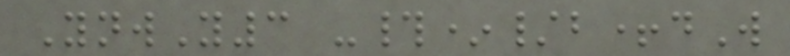YnwY3 -#*/b+dW
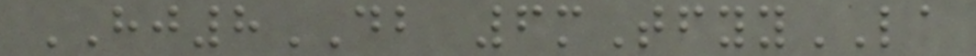HJ8DB 6mTfyyLA
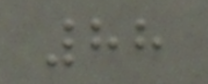88
